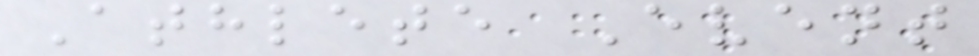Athlete Event
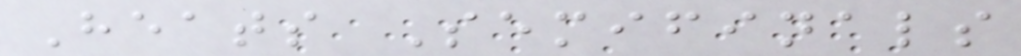Heats Semifinals
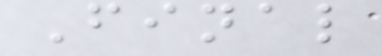Final
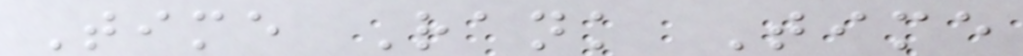Time Rank Time
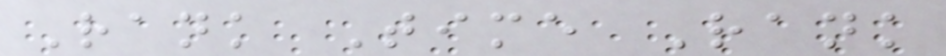Rank Time Rank
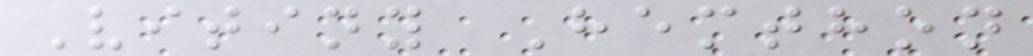Vitiny Hemthon
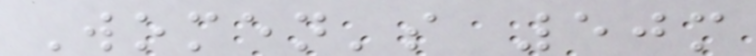Women's 50m
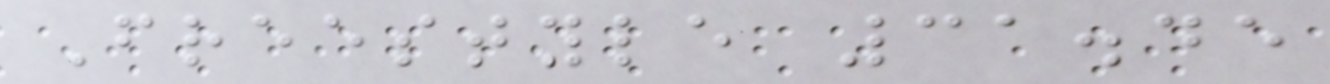Freestyle 31.45
